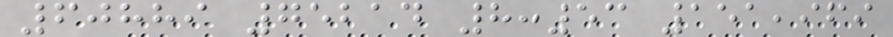60889 75214 8:53 151,969
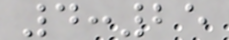4:25
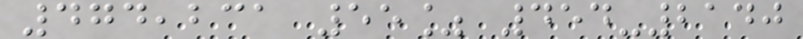474,231 55% 454-2140
